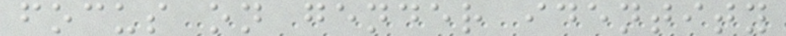focus on gender identity
